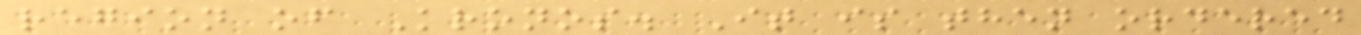region of Kronos. It is then ordered
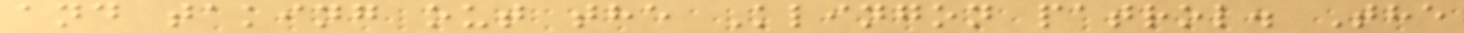and taking out the Klingon patrol. The
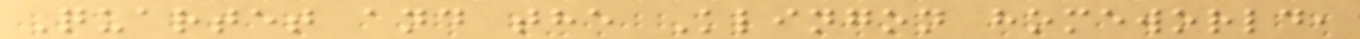Quartet and the Klingon homeworld,
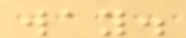way.
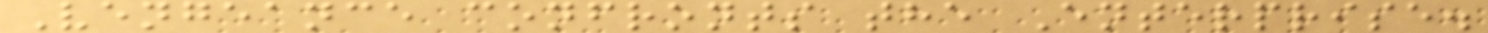Vengeance confronts the Enterprise.
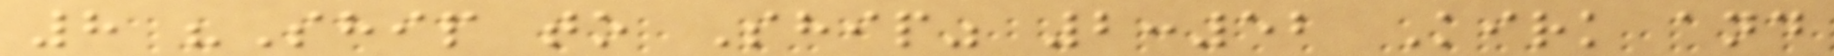8 "Ship to Ship" 2:52 Kirk and
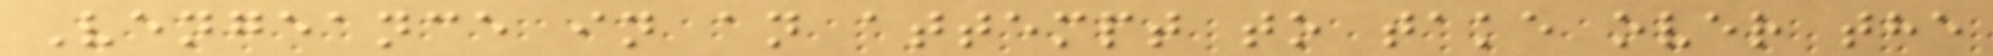Vengeance in an attempt to take over the
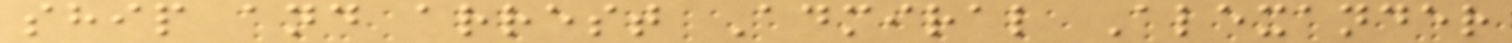ship and arrest Admiral Alexander
